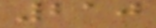210
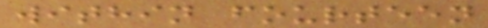within fourteen
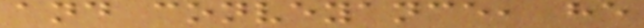and conveyance, he
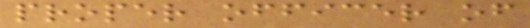proper officer of
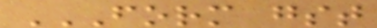FORM GST
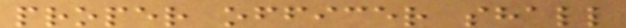proper officer shall
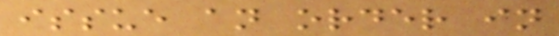issue an order in
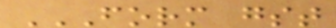FORM GST
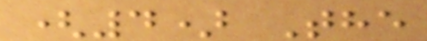(4) The
